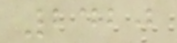2420
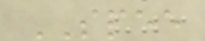SPEE
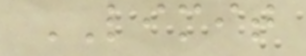LIMIT
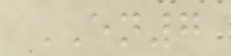EN7
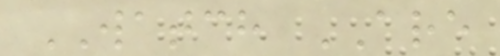WATCH ARE
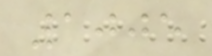1005
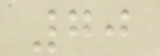70
